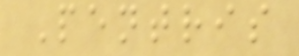Pentris
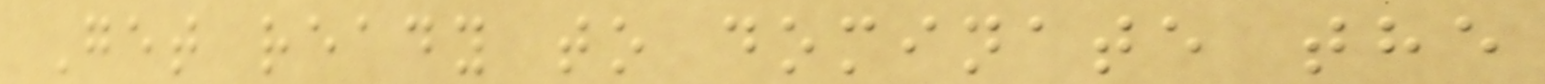Get ready to dominate the
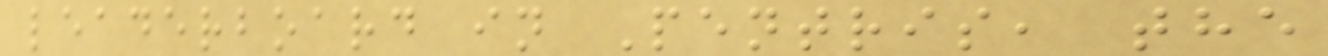leaderboard in Pentris, the
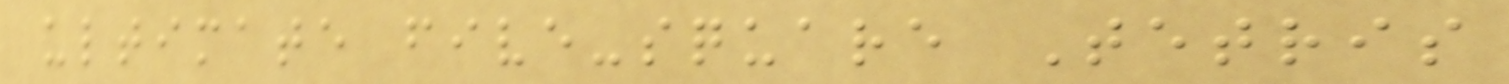ultimate five-square Tetris
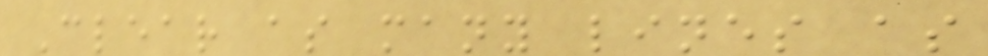Clear as many lines as
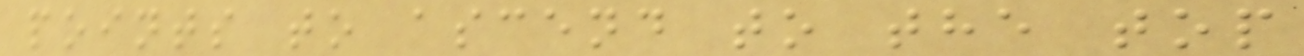points to ascend to the top
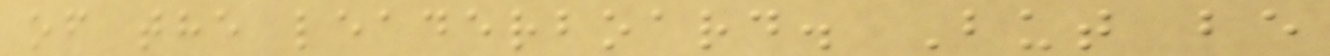of the leaderboard. But be
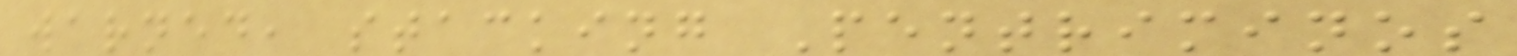warned, stacking Pentriminos
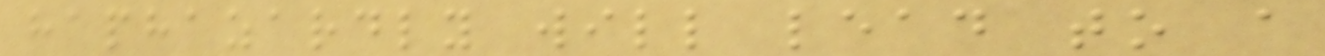haphazardly will lead to a
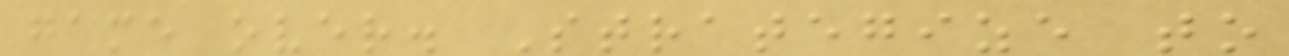game over. Strategize to
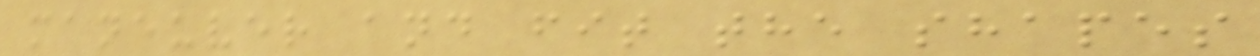maneuver and fit the shapes
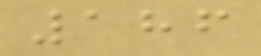186
